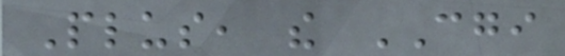Plus, the CGI
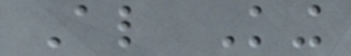Also King
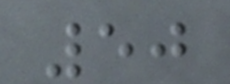50
